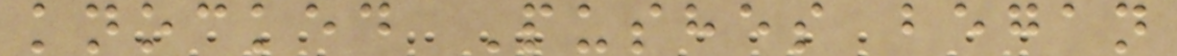knocked Pushes began
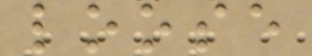loose
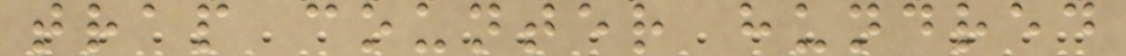trap counter hundred
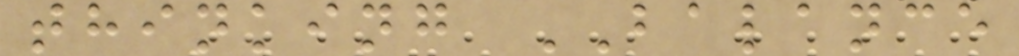thinking BALANCE
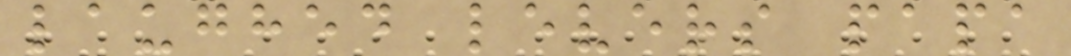laughed levers papa
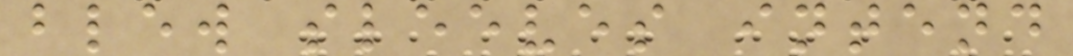blew sleeves intend
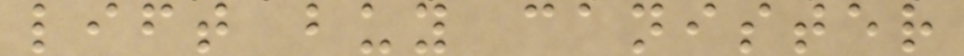lift buy canister
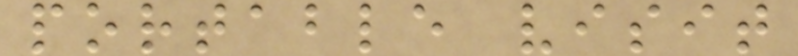portable visit
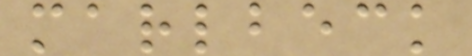marlbeck
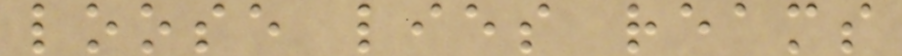loose lies reams
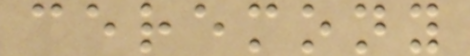ceremony
